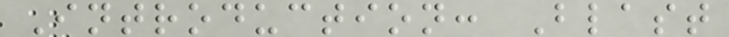Introduction: Blast
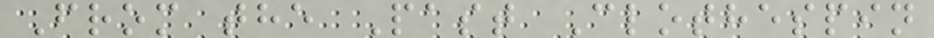From the Past Clothespin
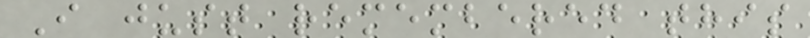I just remembered this
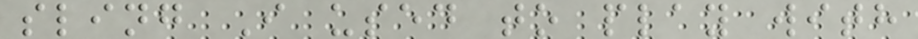sling I used to play with
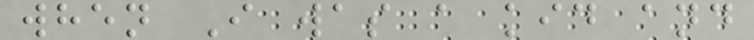when I was a kid and
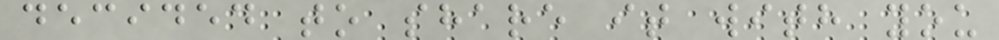decided to share it with you
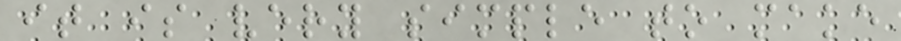it is very simple to make
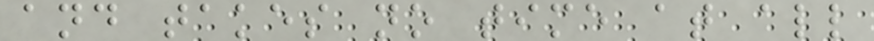and takes no time at all
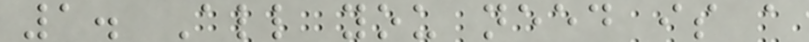1. All you need is a
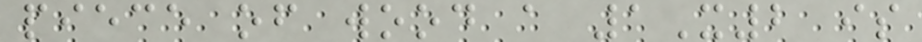piece of wood a 1X2 is
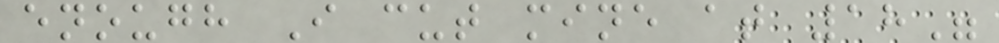enough I cut mine at 18"
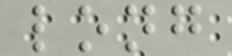long
